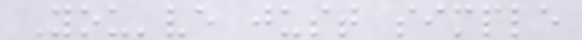You've just simple
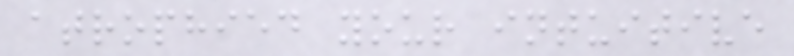atrophied your intuitive
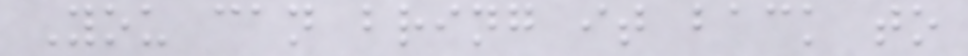You can bring it back to
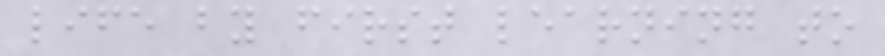life by first learning to
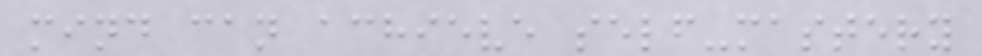mind can achieve self-mastery
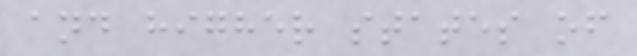and higher states of
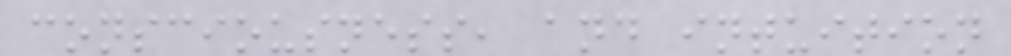consciousness, and intuition
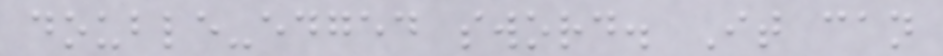double-edged sword. It can
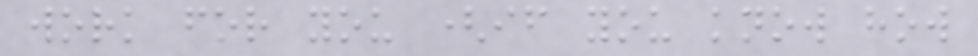work for you (if you know how
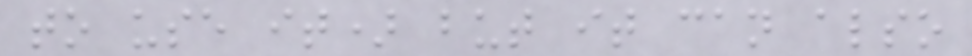to use it) but it can also
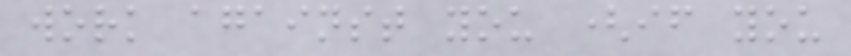work against you (if you
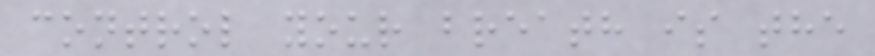control your breath is the
